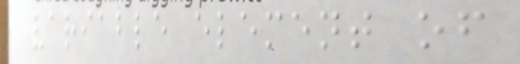variable element of
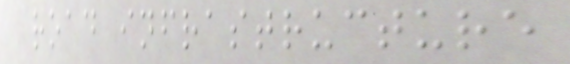road infrastructure
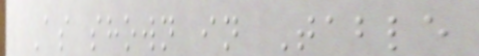As shown in Table
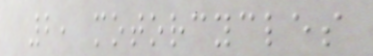2, motorcycles
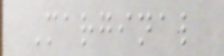Marginal
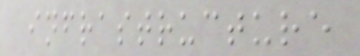infrastructure
